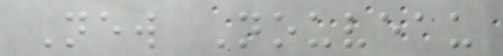New Nouveau
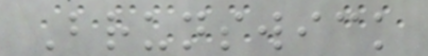Brunswick
